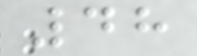48
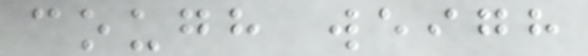cough weigh
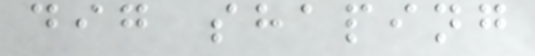dig shaping
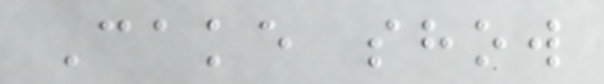Cake show
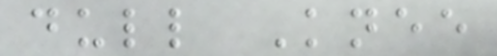dull Knee
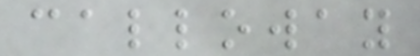calloway
